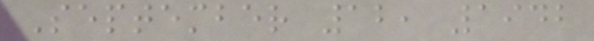September 12, 1942
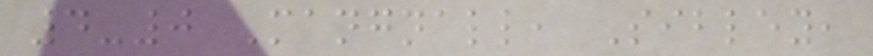4-0 Mangnall, Sibley,
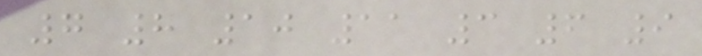7 8 10 11 3 6 9
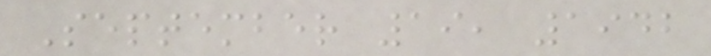September 19, 1942
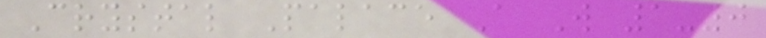Crystal Palace A W 1-0
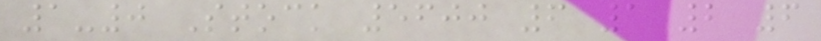1-0 Stock 5600 6 1 2 6
